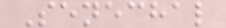Senechal
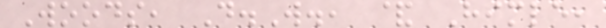Woods, D.W., & Himle,
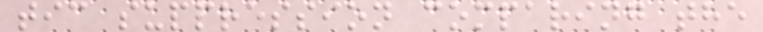tic suppression comparing the
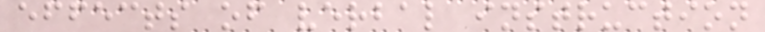effects of verbal instruction
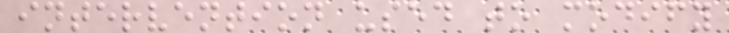intervention used to modify
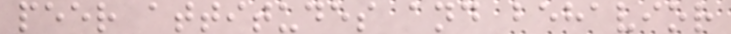peer attitudes and behavior
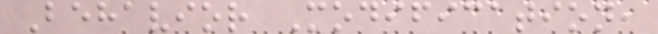Behavior Modification,
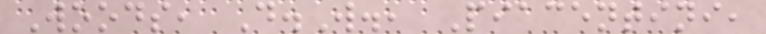Woods, D.W., Piacentini,
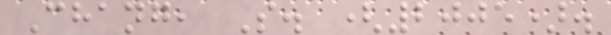Chang, S. (2005).
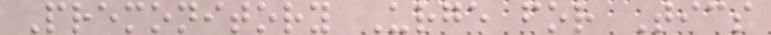Premonitory Urge for Tics
